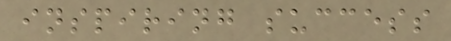inspiring success
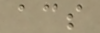acs
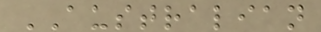AUSTRALIAN
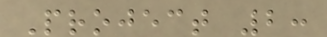Project 2:
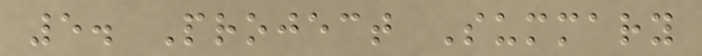5. Project Summary
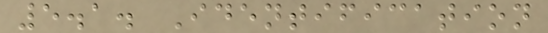5.1. Identification
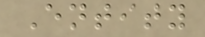Entity
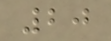20
